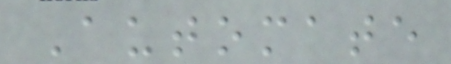Automate
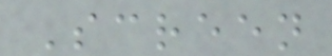Screen
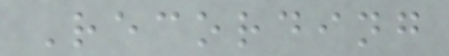Recording
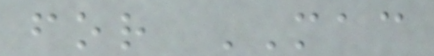for MAC
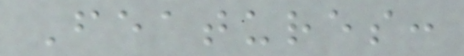Features:
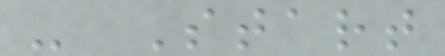- Start
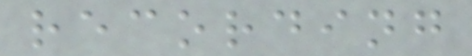recording
